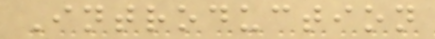Introduction
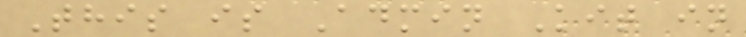This is Admin Kit in
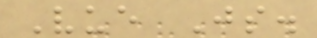Vue Js.
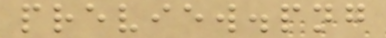preview.png
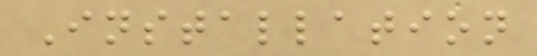Installation
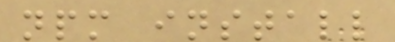npm install
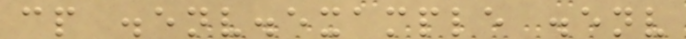cp .env.example .env
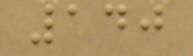140
